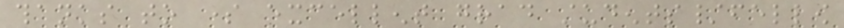thanks to some excellent grad students/fellow
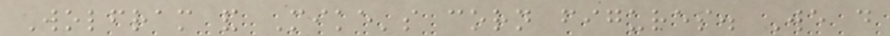Wolfram and Mike's corn figures. We do
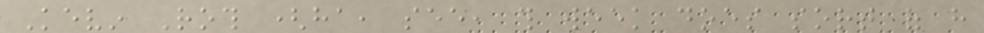Kevin Roth (ha, see, this week does sort of have
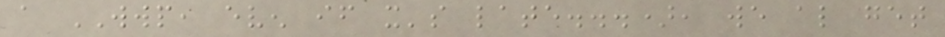a WWP, even if it's late...), we also get
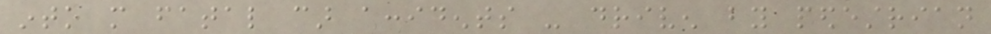into more fatal car accidents - driven by pedestrian
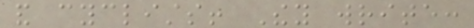and cyclists! They write:
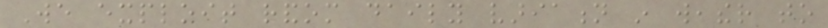We exploit random daily variation in weather to
